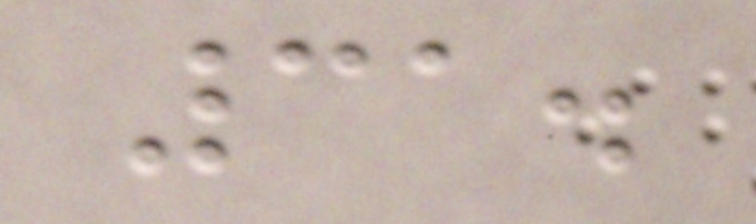31.
